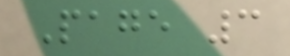Page 3
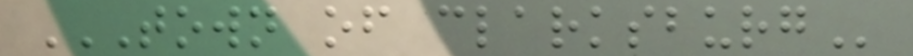TOWN OF CLARKSBURG
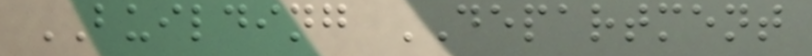BUILDING DEPARTMENT
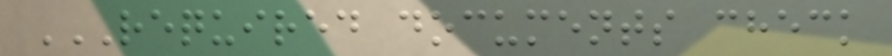REQUIRED DOCUMENTS CHECK
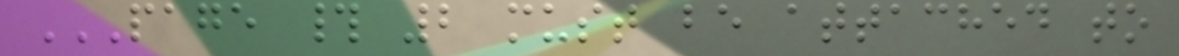PAGE # 2 MUST BE ATTACHED TO
